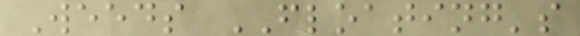Weeds FLOATING's
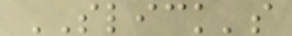SLICK's
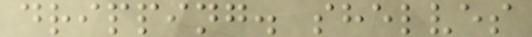dripping. shelves
